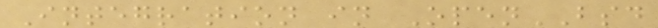Integration in OpenBSD
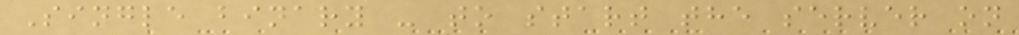Single binary - to start the server on
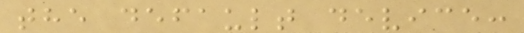the default device:
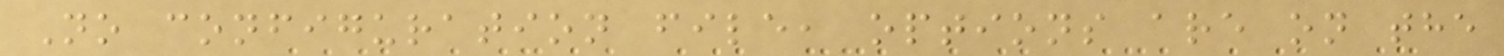No configuration file, options are on the
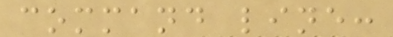command line:
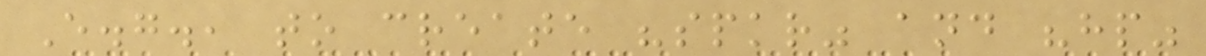E.g., to create "spkr" and "hp"
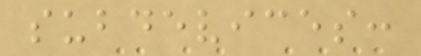subdevices:
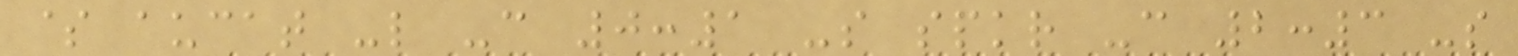$ aucat -l -c 0:1 -s spkr -c 2:3 -s
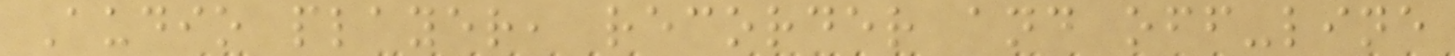Audio player, recorder and off-line
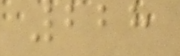228
